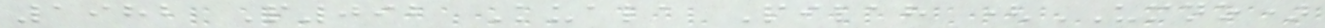1982 P092 Kuala Pilah (UMNO)
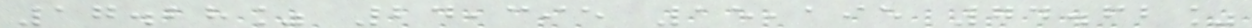17.28% 24,395 15,195 74.62%
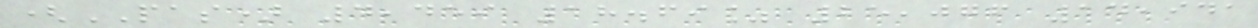(PAS) 4,459 18.69% 25,076 14,941
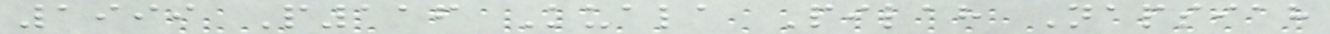1999 P116 Kuala Pilah Napsiah
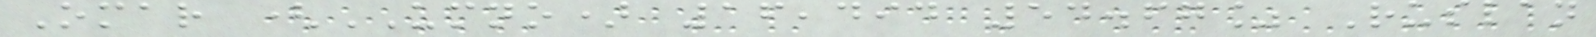Omar (UMNO) 16,494 54.67% Ruslan
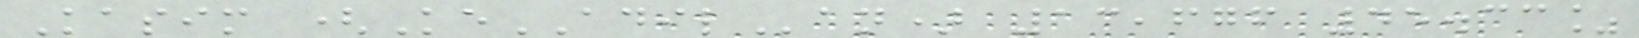Kasim (KeADILan) 13,676 45.33%
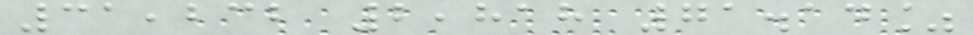31,232 2,818 71.14%
